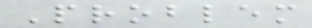Problem
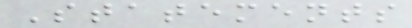Statements
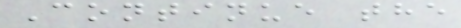Continue the
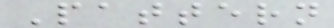Pattern
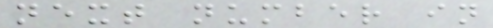next number in
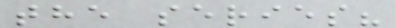the series?
